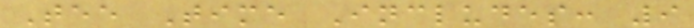Tee Time Includes: 9
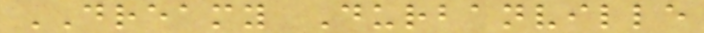DREAMY Durbanville
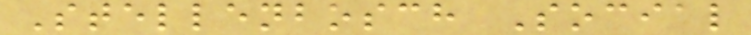Stellenbosch Social
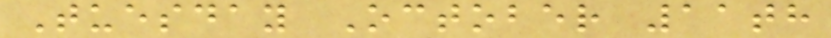Tuesday October 11th
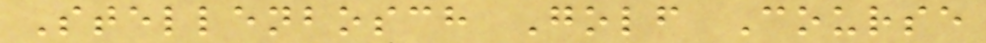Stellenbosch Golf Course
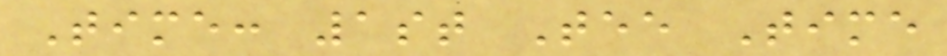Time: 1st Tee Time
